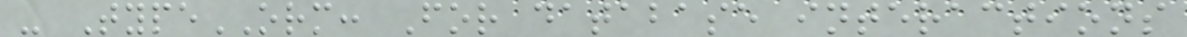- TypeORM: For database interactions
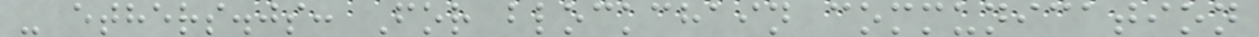- ethers.js: For blockchain communication
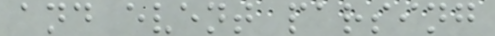and event parsing
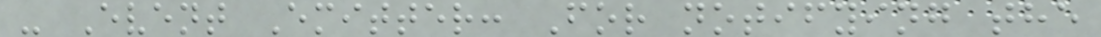- Event Emitter: For notifying the
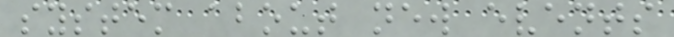system about new events
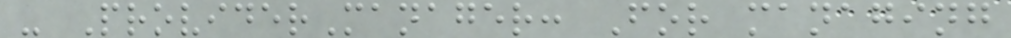- ProviderManager: For managing
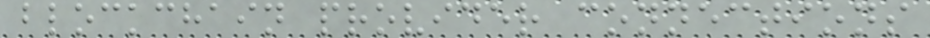blockchain provider connections
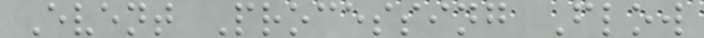Event Processing Flow
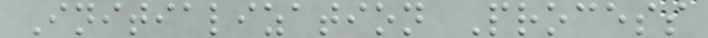Initialization Process
